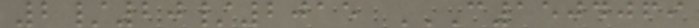2/20/2015 C1504069
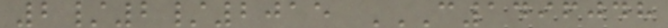2/2/2015 C1496048
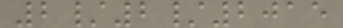2/2/2015
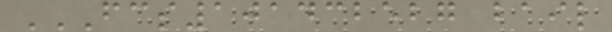FCS101432527 BAIL
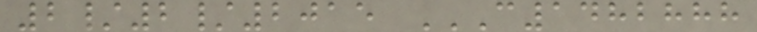2/2/2015 C1482888
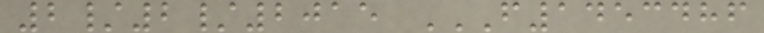2/2/2015 F1453486
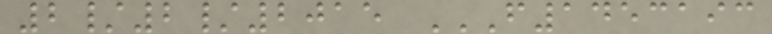2/2/2015 F1453193
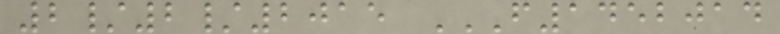2/2/2015 F1452014
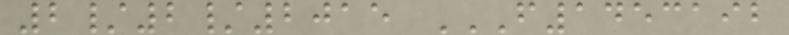2/2/2015 F1453192
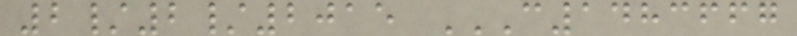2/2/2015 C1483667
